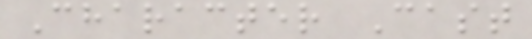Character Cast
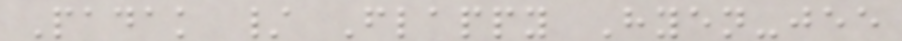Padak / Flappy Hyen-jee
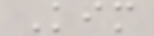Kim
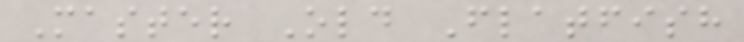Master Old Flatfish
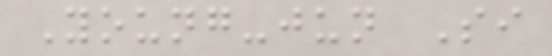Young-jun Si
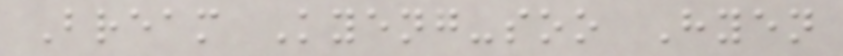Bream Kyeng-soo Hyen
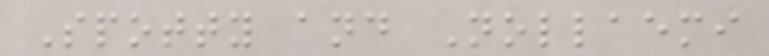Spotty and Nollaemi
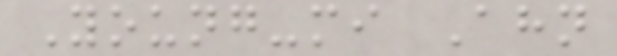Young-mi Ahn
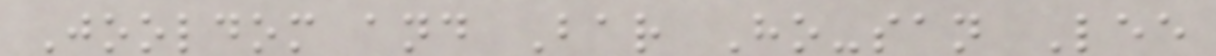Jooldom and Bar Ho-san Lee
